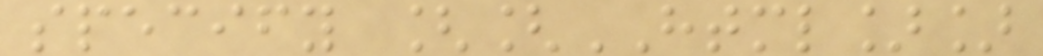specify [[HTML]]
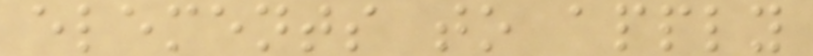elements to apply
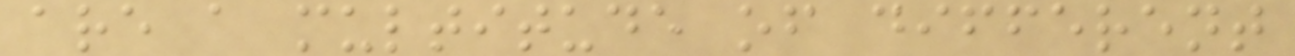are a multitude of different
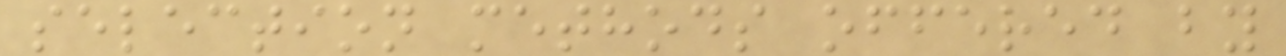selection methods offered by
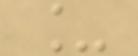_
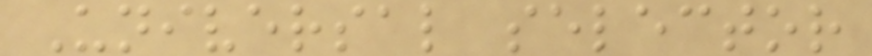Universal selector
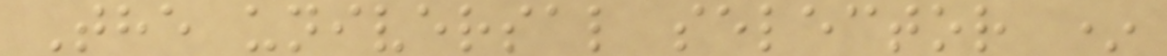The universal selector *
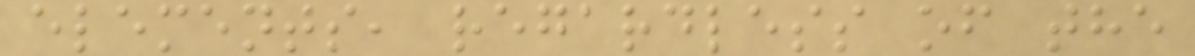elements, regardless of the
